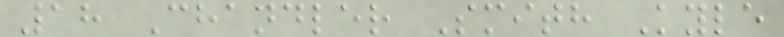18 Chandler Smith Kyle
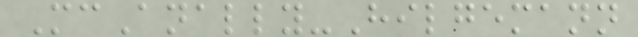McAnally-Hilgemann
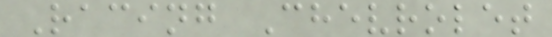Racing Chevrolet
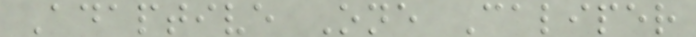Adaptive One Caliper
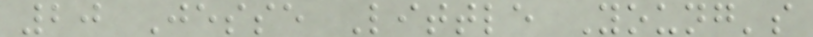20 Jesse Little Young's
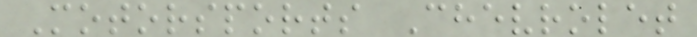Motorsports Chevrolet
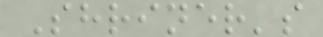Shriner's
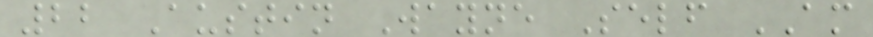22 Austin Wayne Self AM
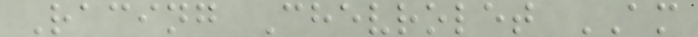Racing Chevrolet AM
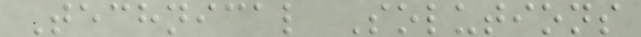Technical Solutions
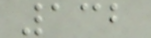132
